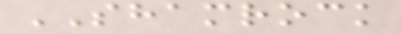SHAMROCK
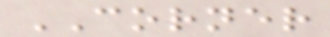CORNER
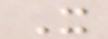X
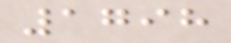1798
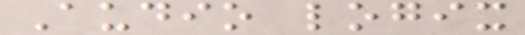Audio logix
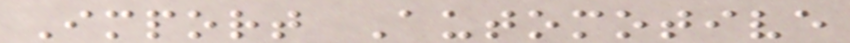Import Automotive
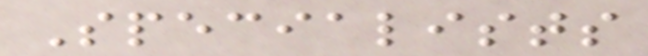Specialists
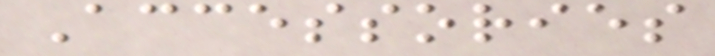Accessories
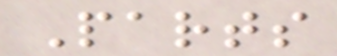Parts
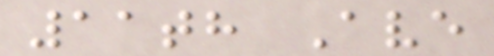11th Ave
